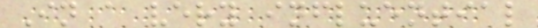In a very influential
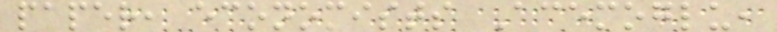paper, economists Acemoglu,
